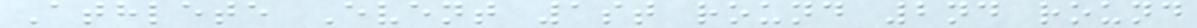Athlete Event 1st round 2nd round
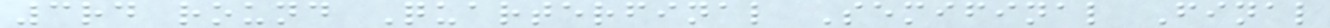3rd round Quarterfinal Semifinal Final
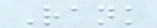Rank
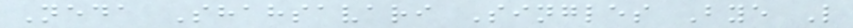Neda Shahsavari Singles Bye L
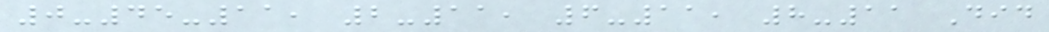0-45-11, 2-11, 6-11, 8-11 Did
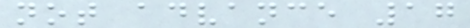not advance 17
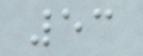53
